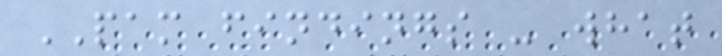PAM findings - what
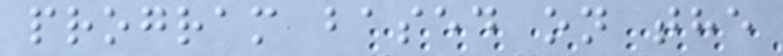program based on the
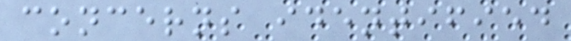concerns identified
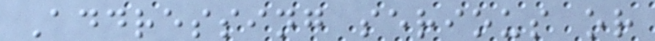Addressing serious or
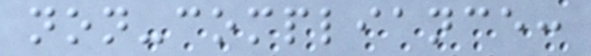non-compliance:
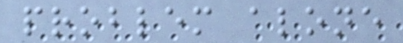problem alone
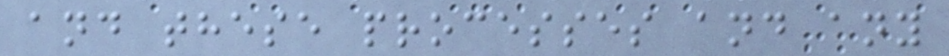and these processes and any
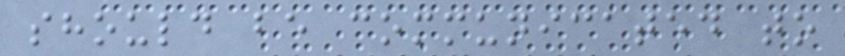should be communicated to
